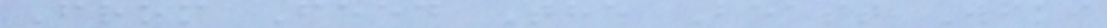From Feed The Beast Wiki
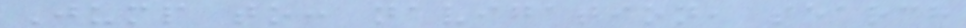Jump to: navigation, search
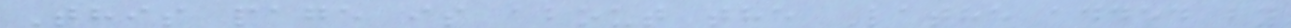This page is about the Lathe added by
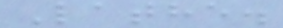Lathe.
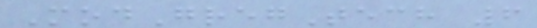ModGregTech 6
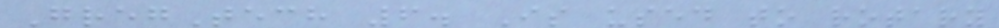GregTech 6. Is used to rotary
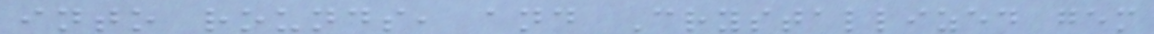into rounds, and Crystallized gem
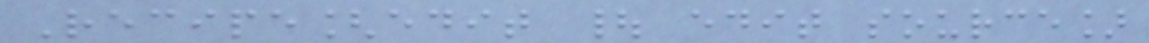Recipe[edit | edit source]
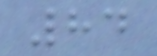84
